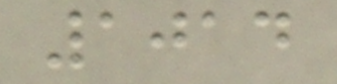1014
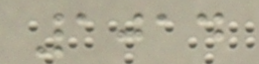1014
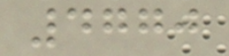4770
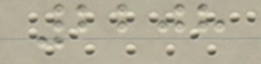2208
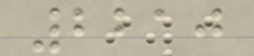2210
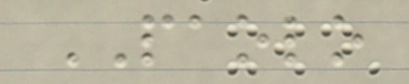PAOLO
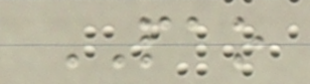PAO
